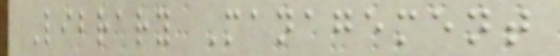Library Management
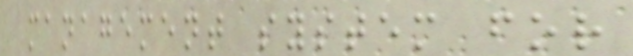management system for
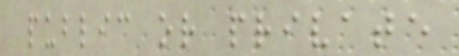public or private
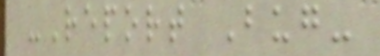-Report Bug-
